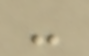-
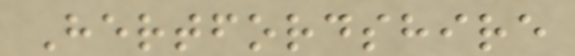Hertfordshire
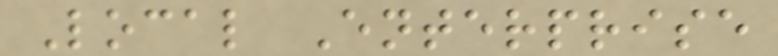Local Enterprise
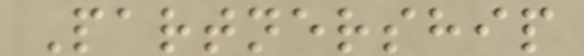Partnership
